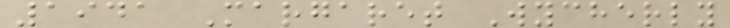1941 Margaret Wycherly
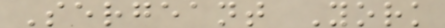Sergeant York
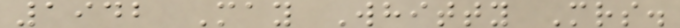1942 May Whitty Mrs.
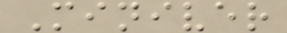Miniver
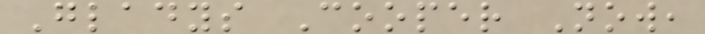Gladys Cooper Now,
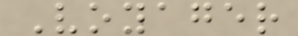Voyager
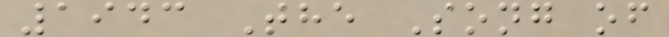1943 The Song of
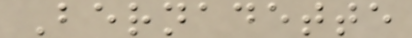Bernadette
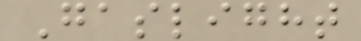Gaslight
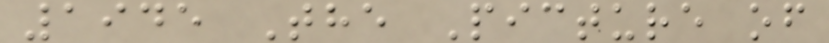1945 The Picture of
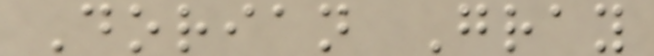Dorian Gray
